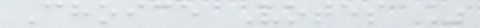Choice Votes %
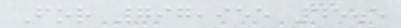For 797,955 45.5
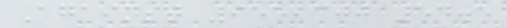Against 955,300 54.5
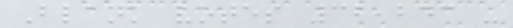Blank votes 32,243 -
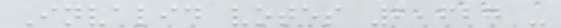Invalid votes 2,627 -
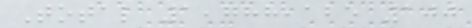Total 1,788,125 100
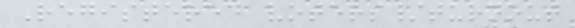Registered voters/turnout
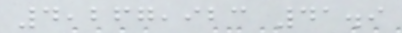4,267,923 41.9
